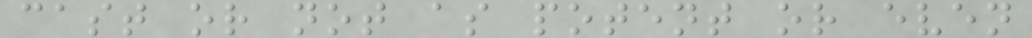cast or not as potent or even
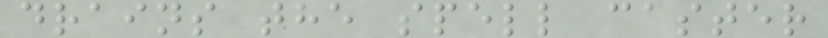drains the spell caster
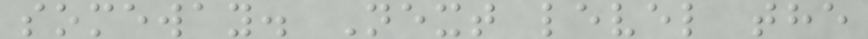someway. Next level the
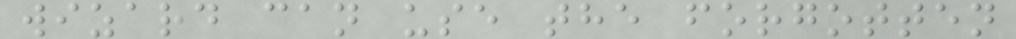wizard can use the forgotten
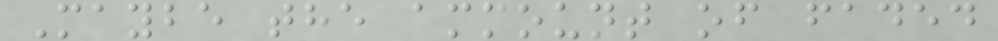Maybe the ammount of faded
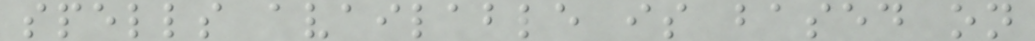spells available is based on
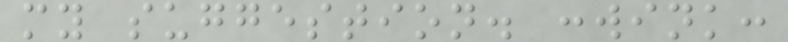my suggestion. :wink:
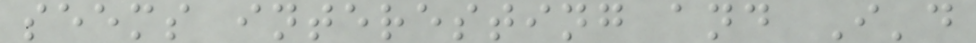seems interesting and I'd
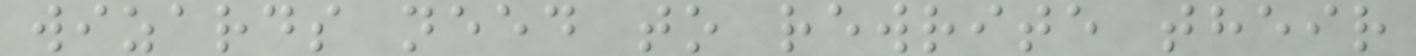wizards need to rewrite their
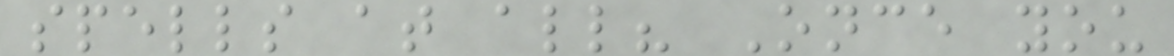spells at all? Once you
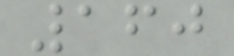160
